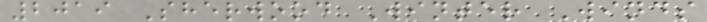2019 Sherwood Winter Winds
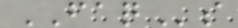FAQs
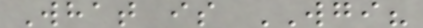What is WGI?
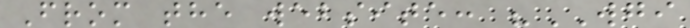From the website: "WGI
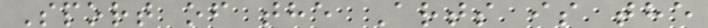Sport of the Arts is the
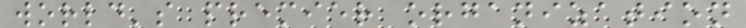world's premier organization
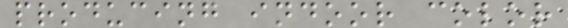producing indoor color
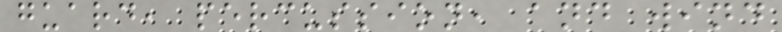guard, percussion, and wind
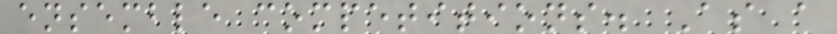ensemble competitions. As a
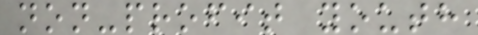non-profit youth
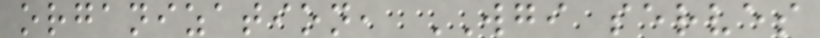organization, WGI serves
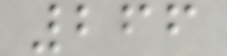266
